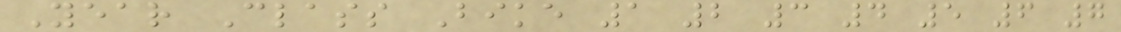Year Class Bike 1 2 3 4 5 6 7
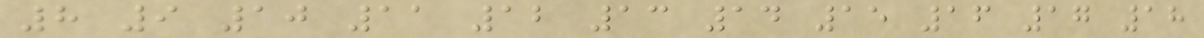8 9 10 11 12 13 14 15 16 17 18
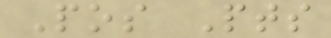Pos Pts
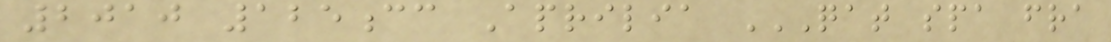2010 125cc Aprilia QAT SPA FRA
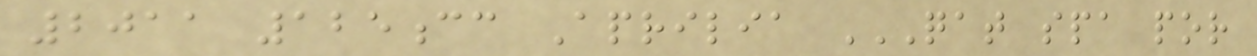2011 125cc Aprilia QAT SPA POR
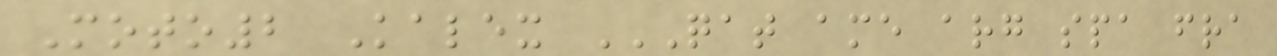Moto2 Kalex QAT AME ARG SPA FRA
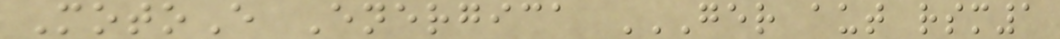MotoE Energica GER AUT RSM1
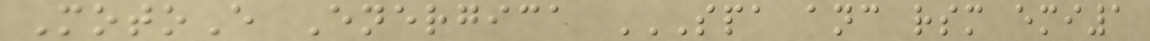MotoE Energica SPA ANC RSM EMI1
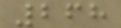268
